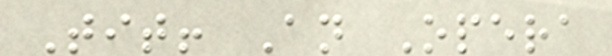Tit! An Opera
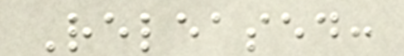Released:
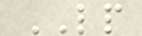LP
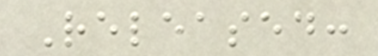Released:
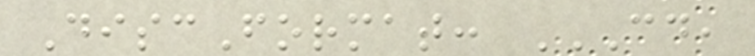DiscFormat: CD,
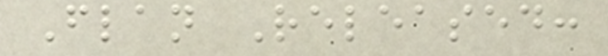Flan Released:
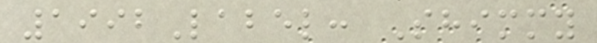1992Label: Shimmy
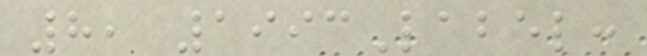8, 1993Label:
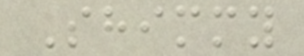Shimmy
